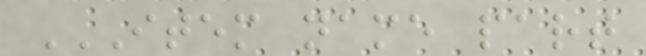ITEM NAME PART
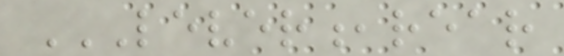LEVER,REAR
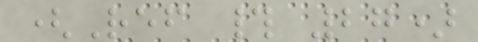(Ref # 27)
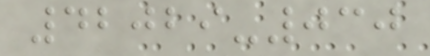42029-030
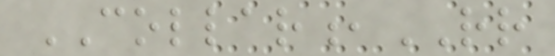COLLAR,RR
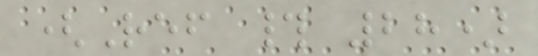(Ref # 28)
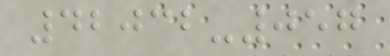42032-057
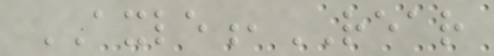AXLE,REAR
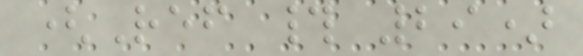(Ref # 29)
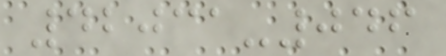42031-046
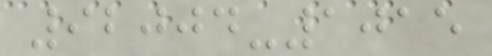92004-1015
